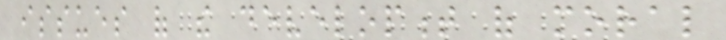issues of the development of moral
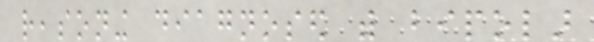reasoning diagnosed with bipolar
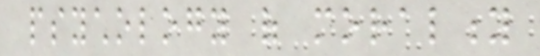psychology of morality
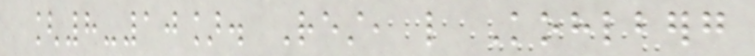[8-10]. Rest, like Kohlberg
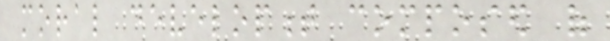moral development composed of
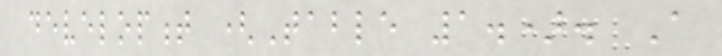development (Table 1.). A
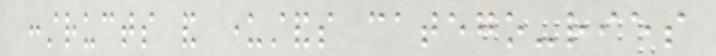constructs and understands catego-ries
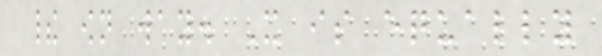their own way. It is equally
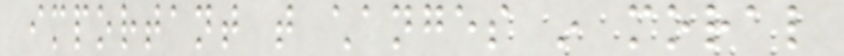important that changes in moral
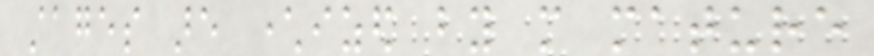stages are characterized by more mature
